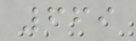669
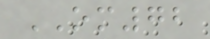OM72
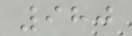980
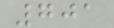701
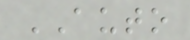AUTO
